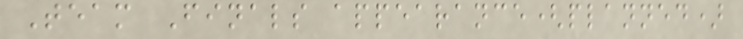Team Finals appearance(planned)
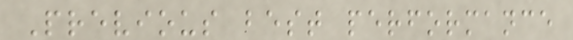Previous best performance
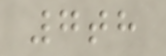7th
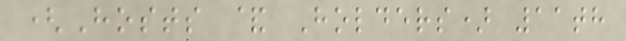(Hosts & Holders) 11th
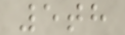5th
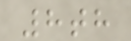8th
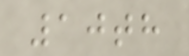10th
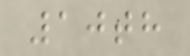10th
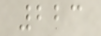223
